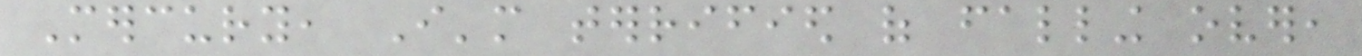Mercury, I'm terrified of falling over,
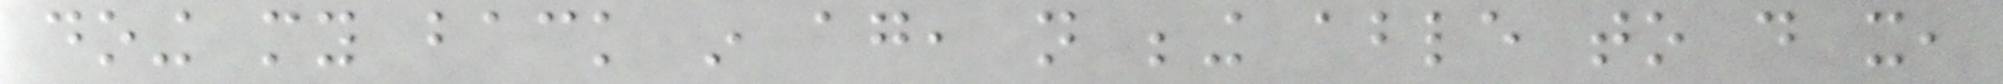doing my back in again, not being able to do it,
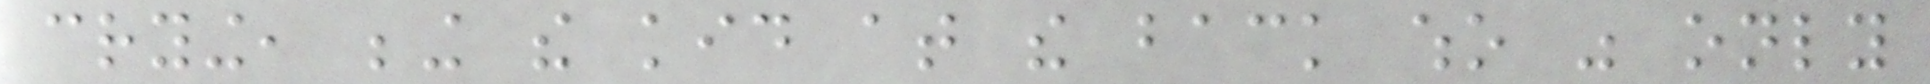crying, being the kid at the back who was only
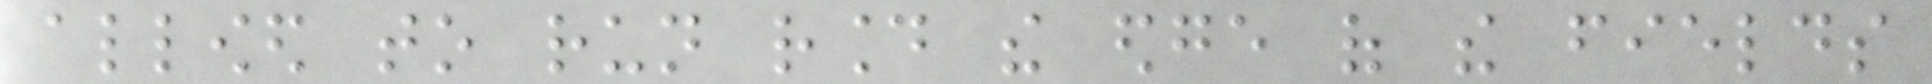allowed to run round the edge of the fields
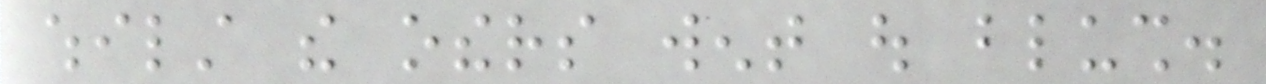whilst the others went out blush.
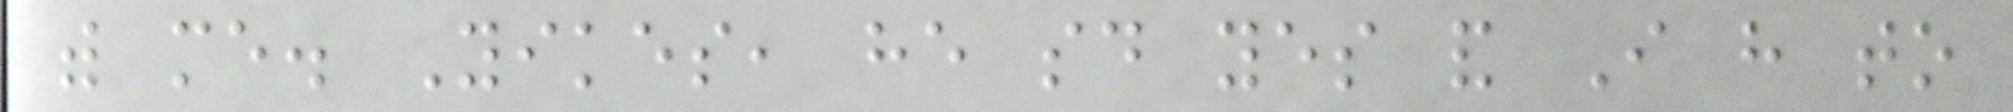with me. Yikes, he said yes and I have to
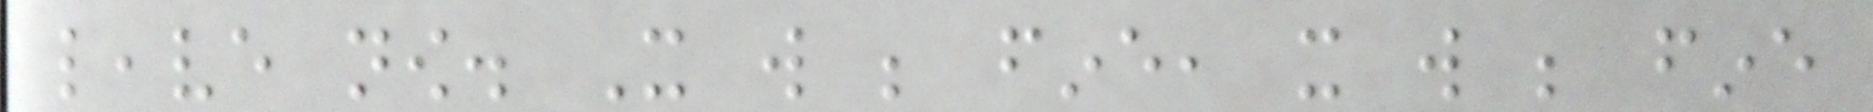leave now. It will be fine, it will be fine
